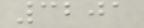3201
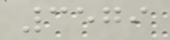3579
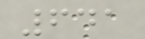641
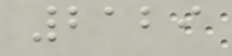2129
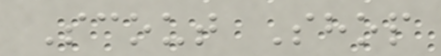Scout Shop
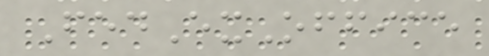FedExOffice
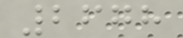2678
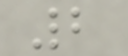2
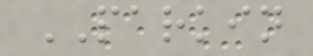PARKIN
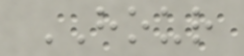HOUR
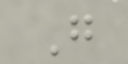G
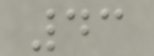43
